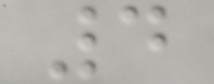4
